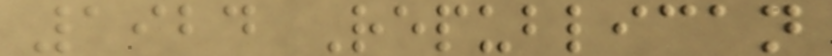1924 Republican
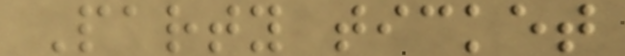Party ticket
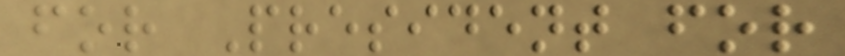for President for
